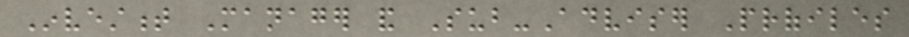Investment Manager and Sub-Adviser Profiles
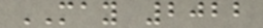MAY 2022
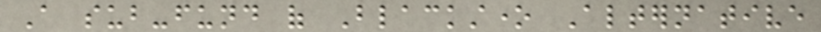A sub-fund of Blackstone Alternative
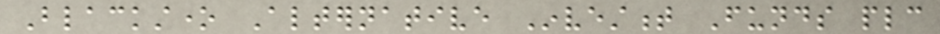Blackstone Alternative Investment Funds plc
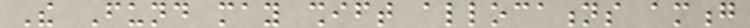The Fund may shift allocations among
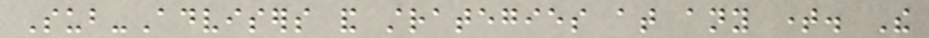Sub-Advisers and strategies at any time. The
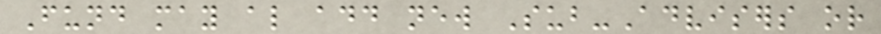Fund may also add new Sub-Advisers or
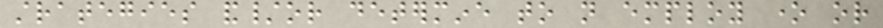strategies and/or determine to not employ one or
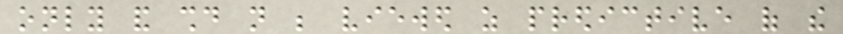only and should not be viewed as predictive of the
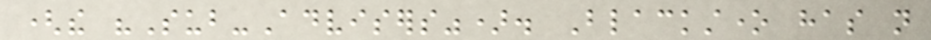(the "Sub-Advisers"). Blackstone has not
